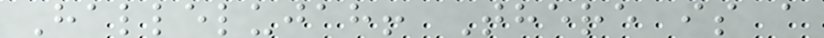Hallelujah! There is a
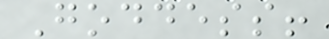Goddess!
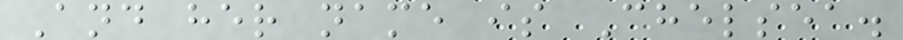And her name is Chelsea.
